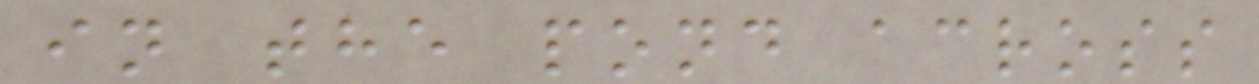in the pond across
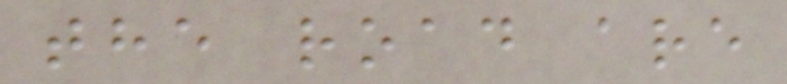the road are
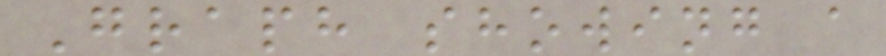Graph showing a
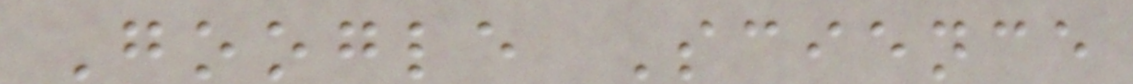Google Science
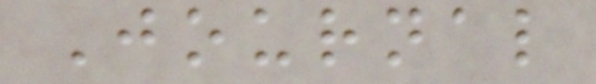Journal
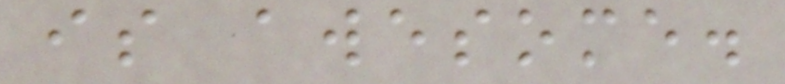is awesome.
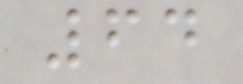64
